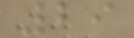29
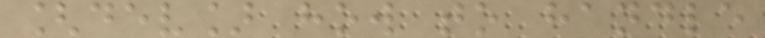[dev] how to handle
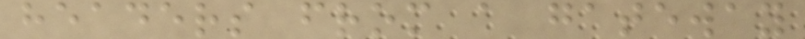headers from a gateway
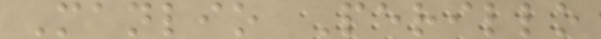Manlio Perillo
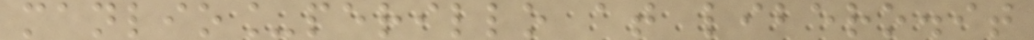manlio_perillo at libero.it
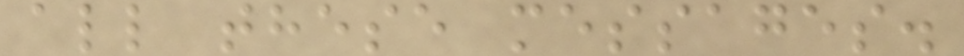all these messages.
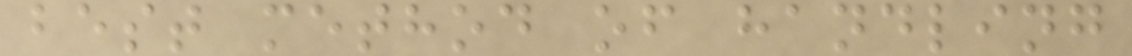best method of handling
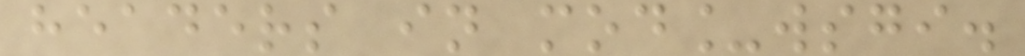headers in mod_wsgi.
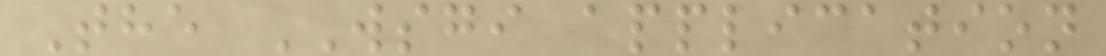The WSGI application
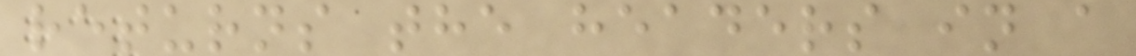returns the headers in a
